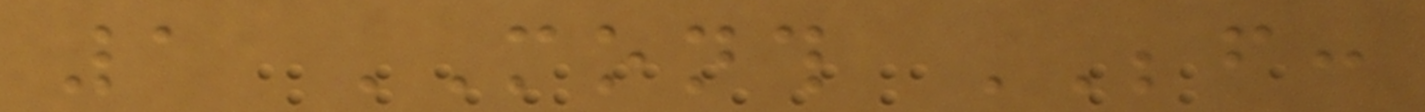1 MONTH BEFORE:
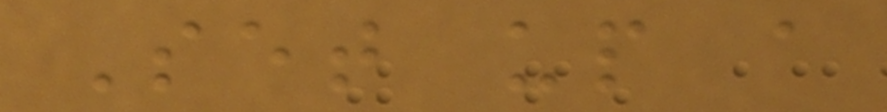Set up a
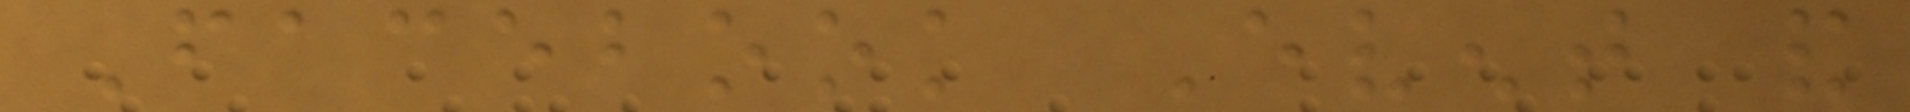Facebook Event and
